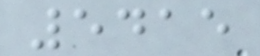5415
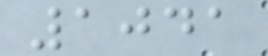1041
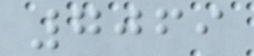7069
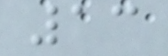13
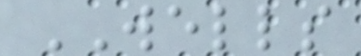WELLS
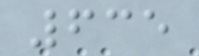635
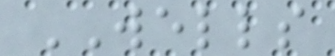WELLS
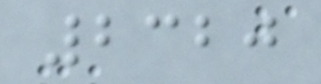2320
